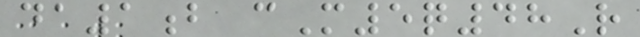da1b cM5q48R
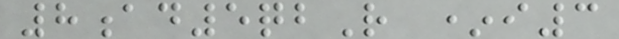8ad5qbR *i3
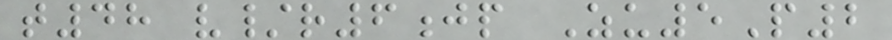t48 v/r6jp Zu5P2
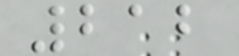212
